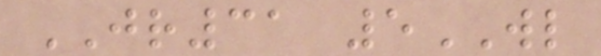JR31 5WL
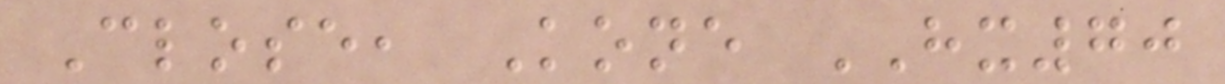Close, Kone HX70
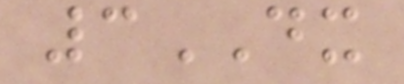3DX
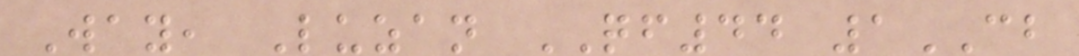Way, Luzan QF44 1CB
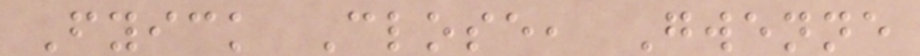Fyick Close, Gwenne
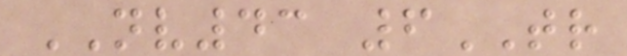NV43 6TR
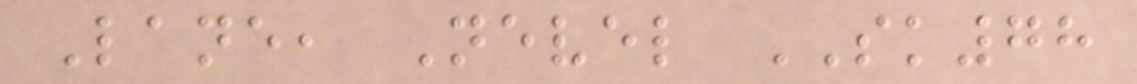Lane, Nevel SK78
